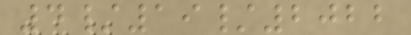4/19/2022
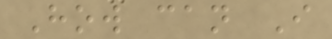How can I
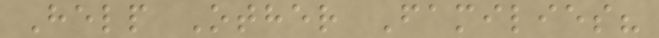Help Other Families?
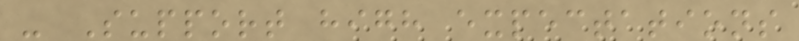- Support high expectations
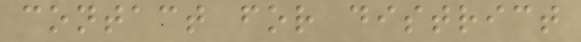contact for district
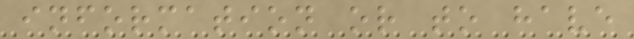information or to have
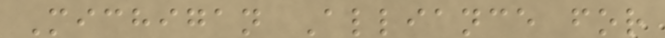Michigan Alliance for
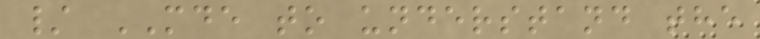/ MDE to understand the
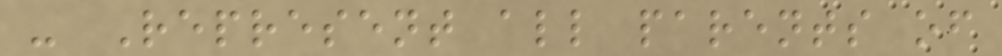- Represent all parents of
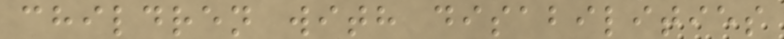children with disabilities
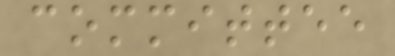committee
